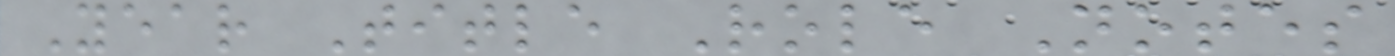Year Title Role Notes
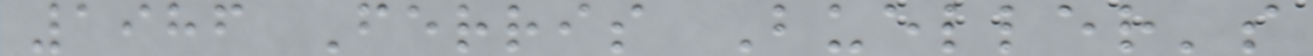1986 Ferris Bueller's
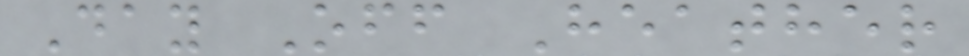Day Off Heather
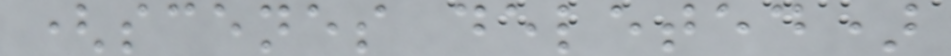(scenes deleted)
